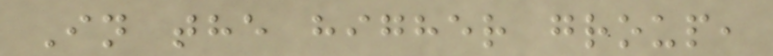In the higher group,
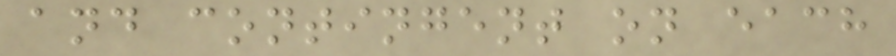and contingent on each
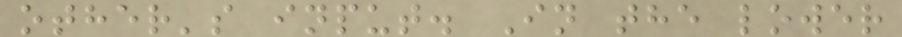other's input. In the lower
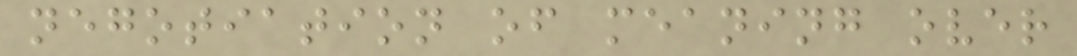negotiation of meaning over
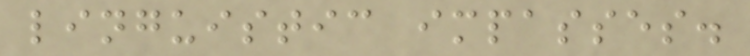linguistic impasses.
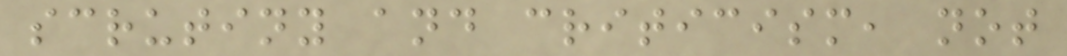scrutiny and criticism, not
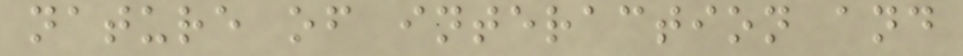nature of interaction and
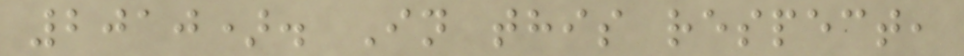2010). In this respect,
